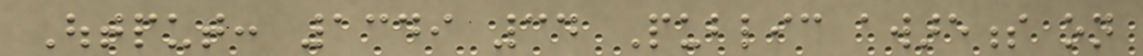Output: 1349 34 Public awareness on
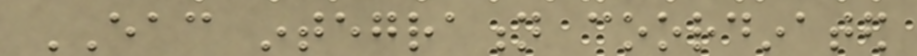EAC integration coordinated
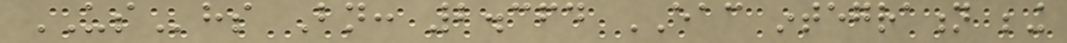UShs Bn: 2.364 EAC integration being
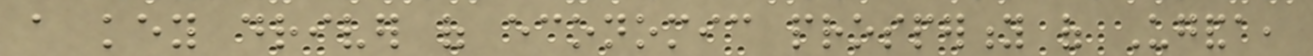a key driver of economic prosperity of Uganda,
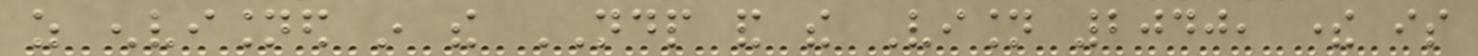as envisioned in the NDP and the Vision 2040, there is
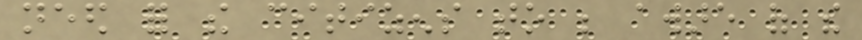need for the citizens to be aware of the
